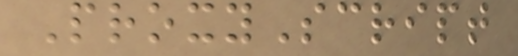ProxyScript
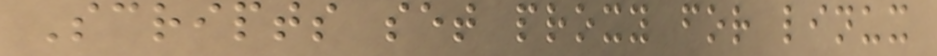Scripts set proxy for linux
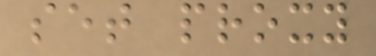set proxy
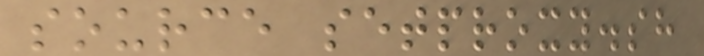source setproxy.sh
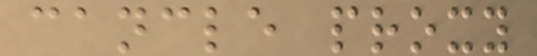cancle proxy
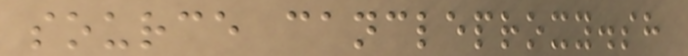source cancleproxy.sh
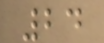24
